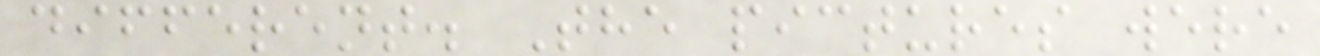different. The pictures were
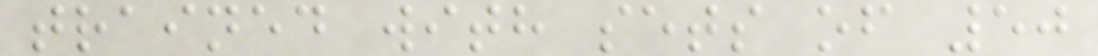trained with sets of 50
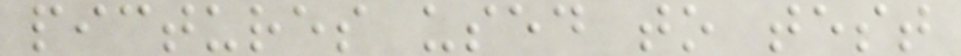pictures used to test
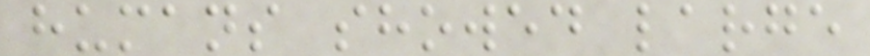humans showed large
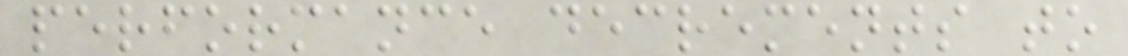performance decrements to
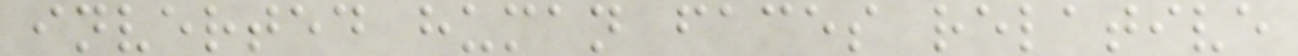inverted human faces relative
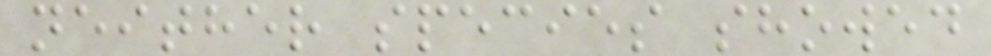neither species showed
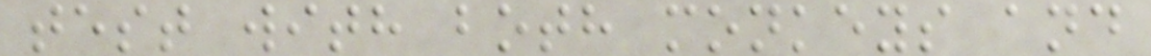test with both monkeys and
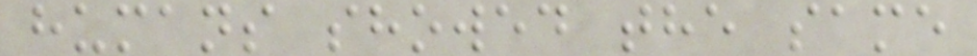humans showed the same
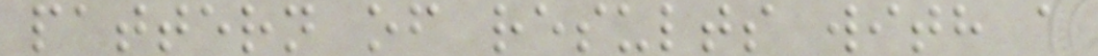pattern of results with a
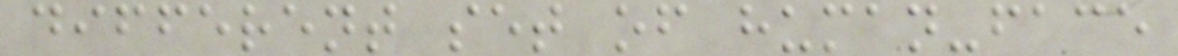different set of human-face
